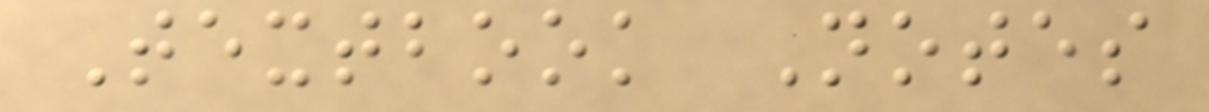Textbook Notes
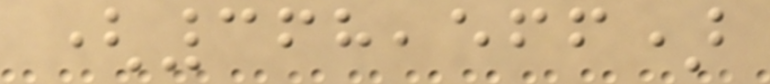(368,566)
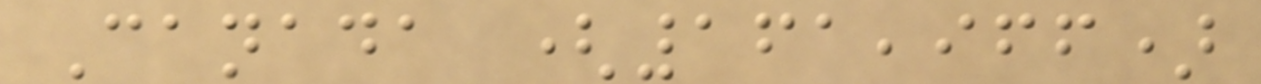Canada (161,966)
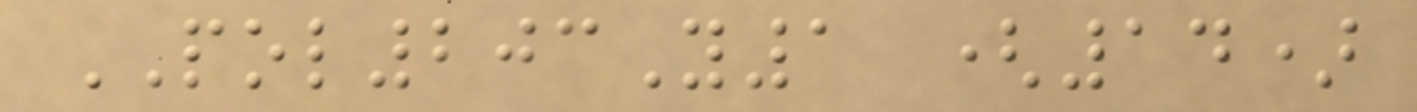POL203Y1 (14)
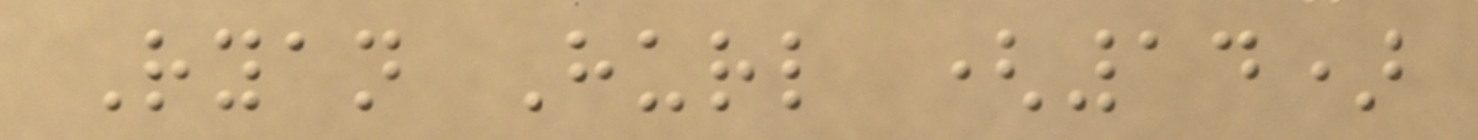Ryan Hurl (14)
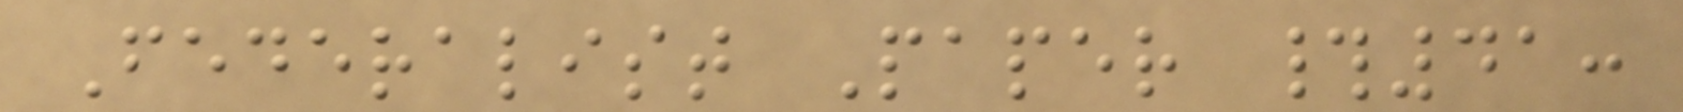Federalist Paper #41:
